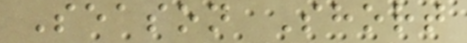Season Short
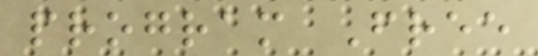program Free
